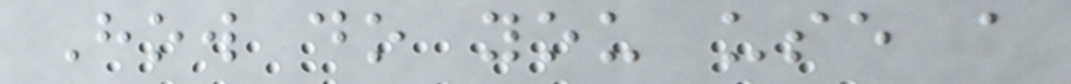How do you use a
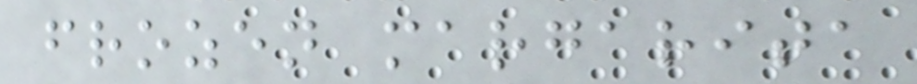frozen margarita
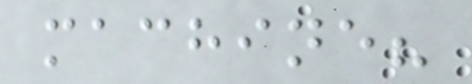machine?
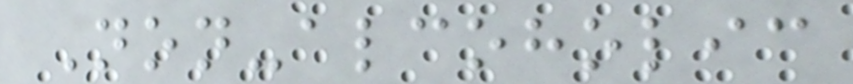Non-alcoholic
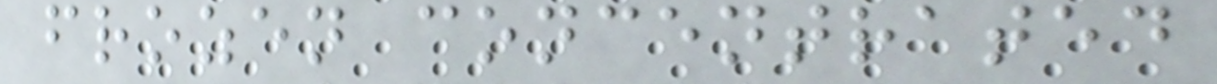frozen concentrated
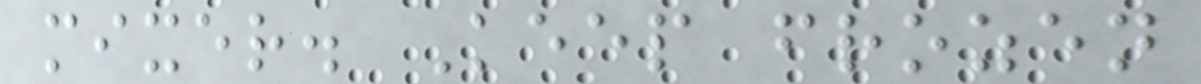mixer. Keep frozen
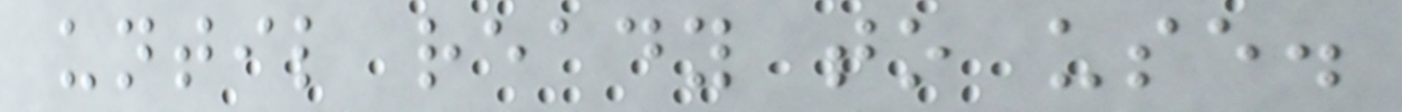until ready to use.
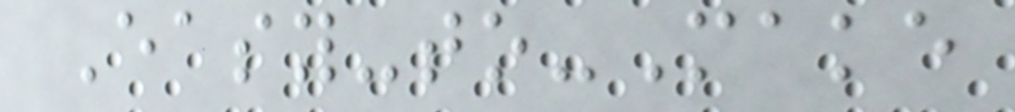Easy-to-Make
